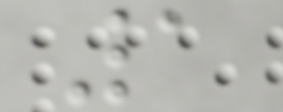1
